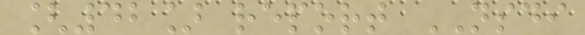[42] report NSDI
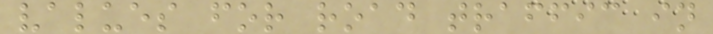values for road traffic in
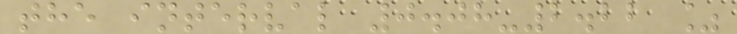the interval 0.08-2.22 %
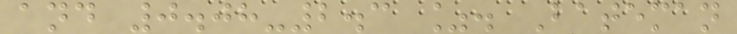and 0.08-2.3 %. Bateman
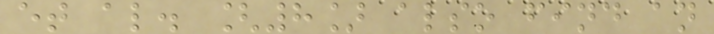et al. [8] also find an
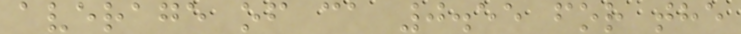average of ca 0.55 for the
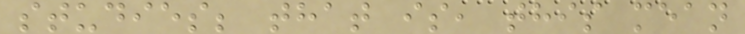studies; that is, this mean
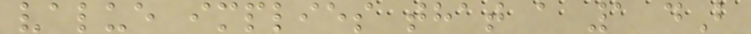value implies that a 1 dB
